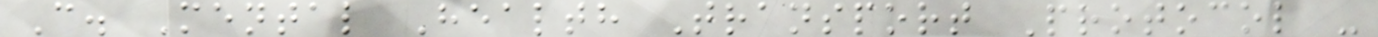C. Mental Health Transport Protocol -
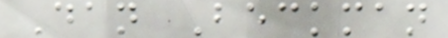Dan Beckman
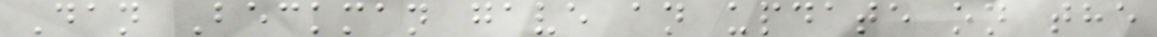Dan Beckman gave an update on the
